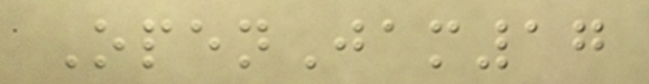OpenJam17
